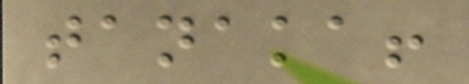tanaka!
